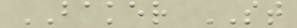BAKER ST
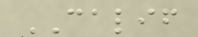CALIF
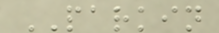PARKIN
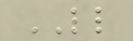LL
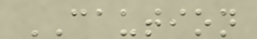CAUTION
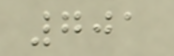701
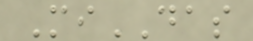MiDAS
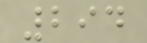294
